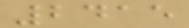2415
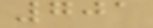701
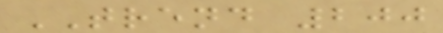TREND 200
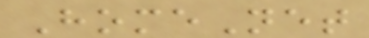HomeNet
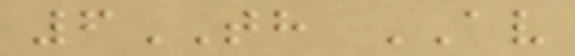6TH AV
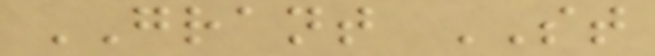GRANT ST
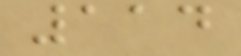114
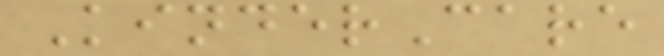KinderCare
